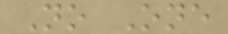No One
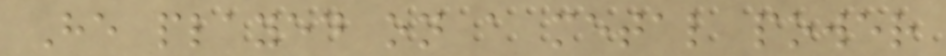He played on a metal power
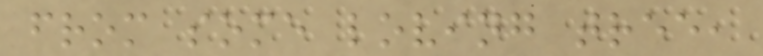from some loving tree,
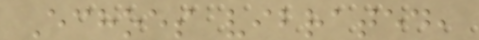Echoes vibrated,
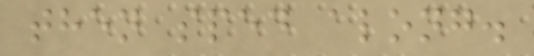then sped along.
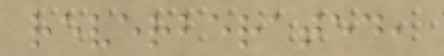reverberated,
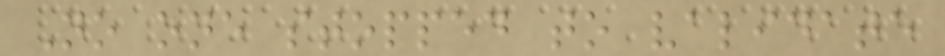No one stopped to validate
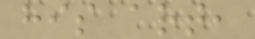his art,
